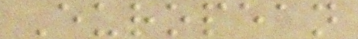European
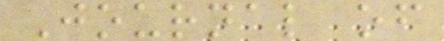Journal of
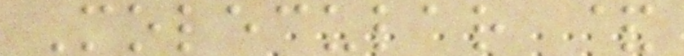Molecular &
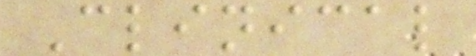Clinical
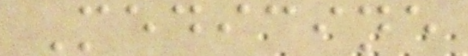Medicine
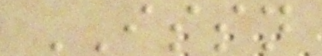ISSN
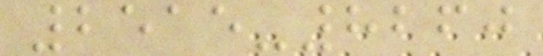2515-8260
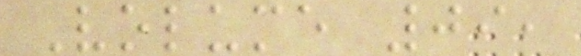Volume 09,
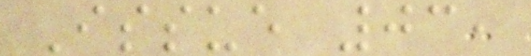Issue 03,
